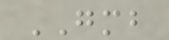GMB
